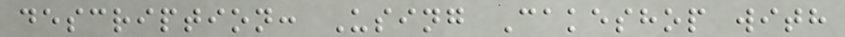description: Using Cakeshop with
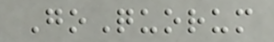GoQuorum
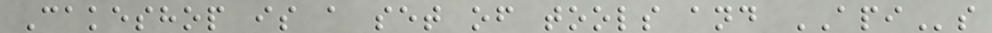Cakeshop is a set of tools and APIs
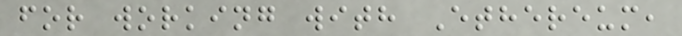for working with Ethereum,
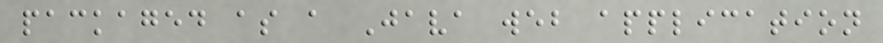packaged as a Java web application
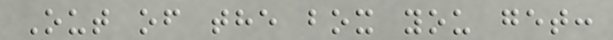Out of the box you get:
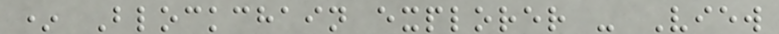* Blockchain explorer - View
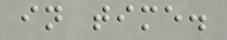in time.
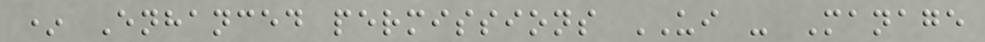* Enhanced permissions UI - Manage
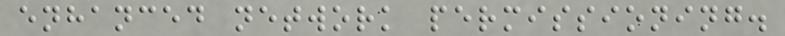enhanced network permissioning.
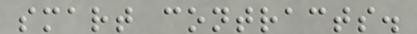smart contracts.
